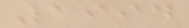1994
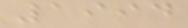1994
